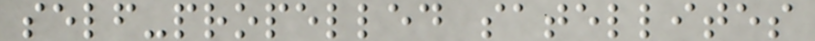self-propelled satellites
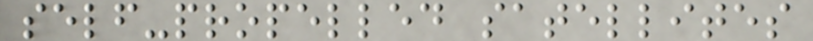self-propelled satellites
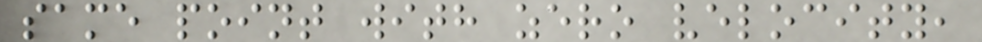same point with zero velocity,
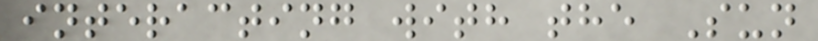interacting with the Sun
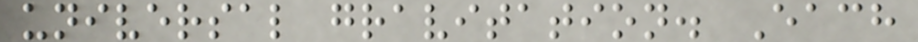universal gravitation. Each
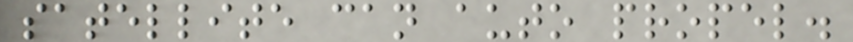satellite can auto propel.
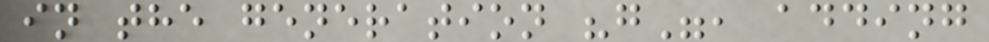in the generation "g", adding
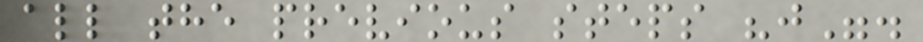all the previous steps "j".
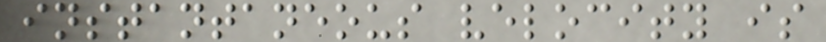instantaneous velocity is
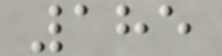185
